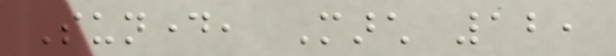Sunday, March 12,
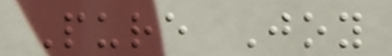Pure Joy
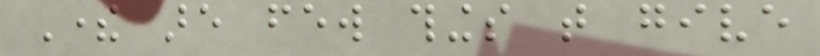There are few things that give
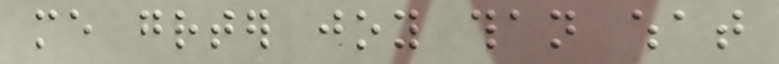me greater joy than what
